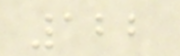122
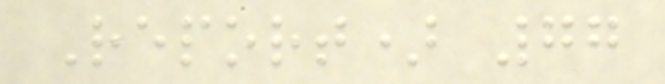Report) 77
